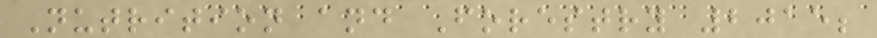Nutrition and Forestry 2015;
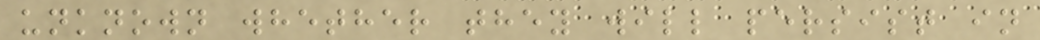unknown whether they will persist in
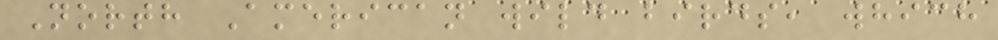North American wild birds, which
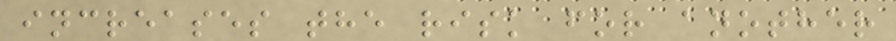increases the risk for another
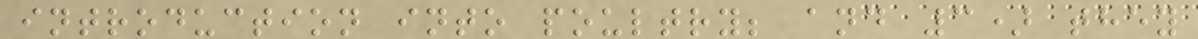introduction into poultry; and 3) they
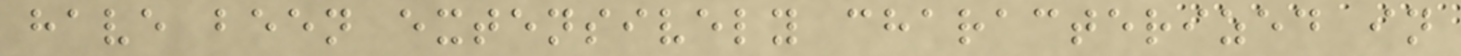have been extensively characterized in
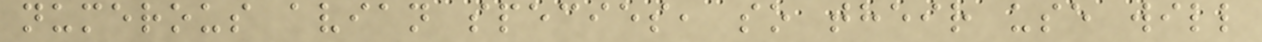numerous avian species, so their use will
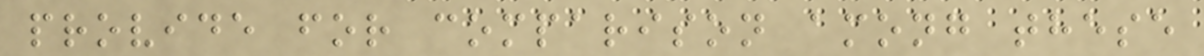provide for comparison among these
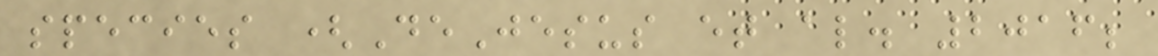species (DeJesus et al. 2016;
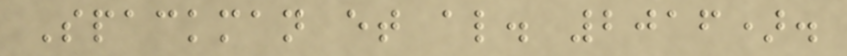Spackman et al. 2016).
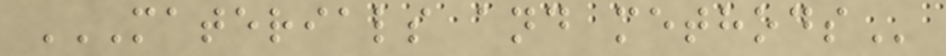MATERIALS AND METHODS
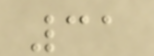31
